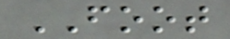FOOT
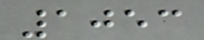1053
